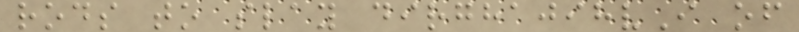rods to slay dirghajihvI of
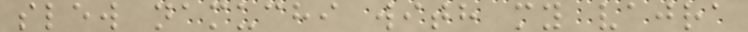slew namuchi with my vajra
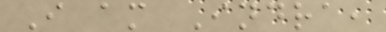I am Indra,
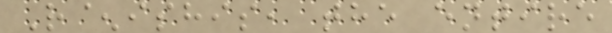R^ishis, the entire
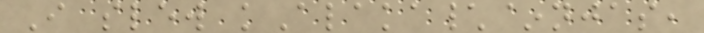I slew kAlaka\~njas,
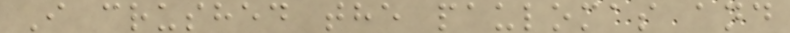I crushed the paulomas and
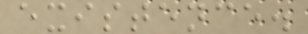existence.
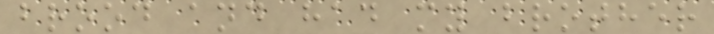brood and had my brother
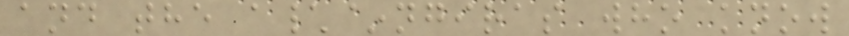and the a\~ngiras who know
